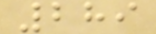289
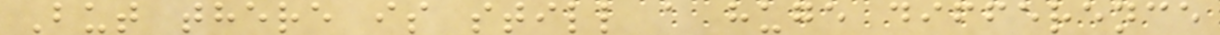But there is still a huge difference
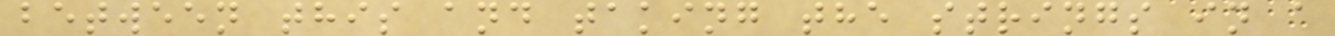between this and taking the strings in a
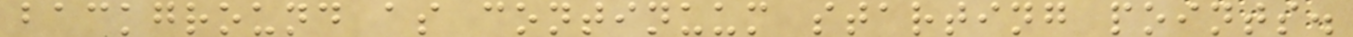background as continuum starting points.
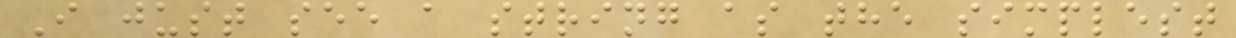I just see a string as the simplest
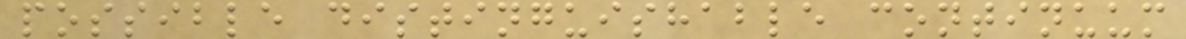possible distinguishable continuum
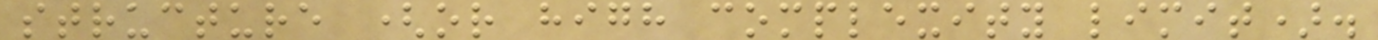structure (or high complexity limit).
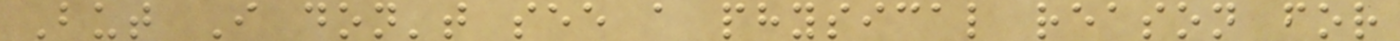But I don't see a physical reason for
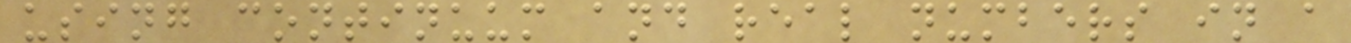using continuum and real numbers in a
